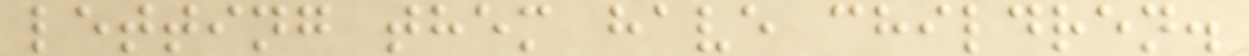letting them have children.
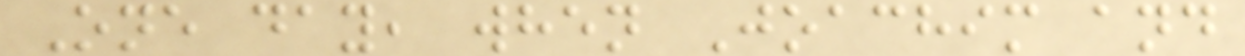One day, when Joachim and
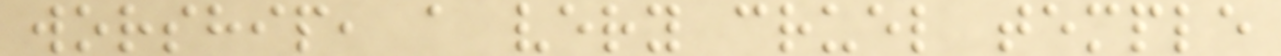worship, a very cruel temple
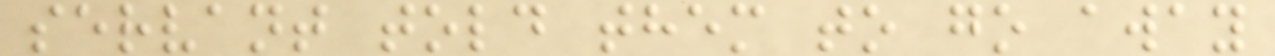servant told them to go away
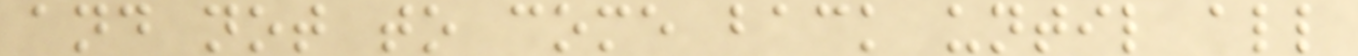and not to come back until all
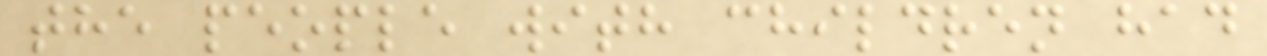the people with children had
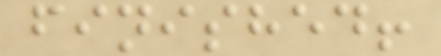finished!
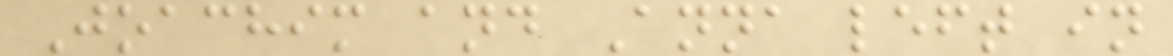Joachim and Anna left in
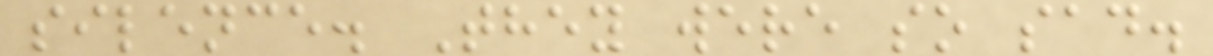silence. They were so sad.
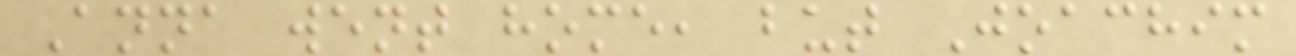Anna went home, but Joachim
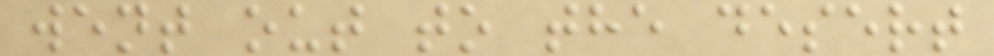went out to the desert
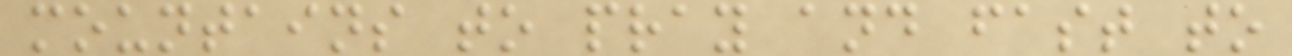mountains to pray and fast to
